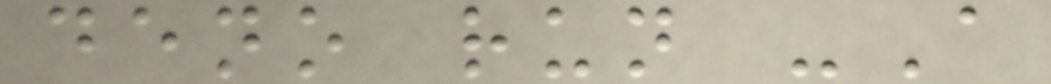deno run -A
